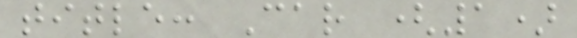title: Car (1)
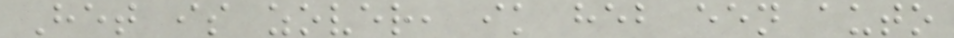Het is zover, ik heb een auto
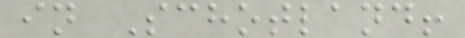in Schotland!
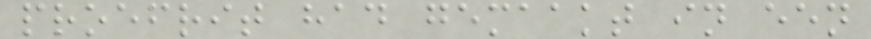proefrit had gemaakt in een
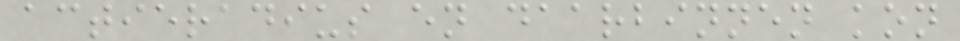actieradius en daarbinnen kon
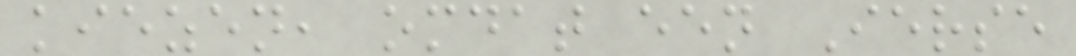kiezen, omdat een Ierse
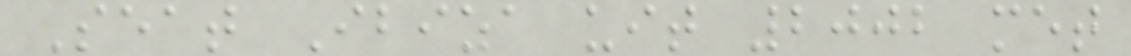Seat Ibiza uit 2002 met
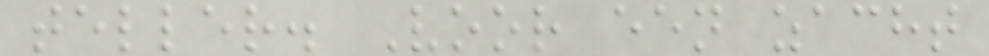teller. Voor een zacht
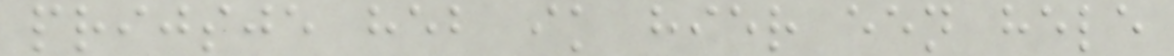prijsje heb ik hier een hele
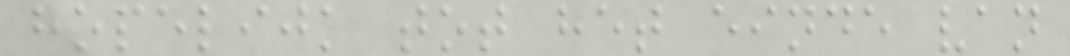hopelijk tot het einde van
